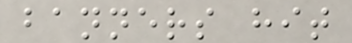banners hit
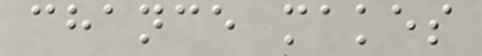chance makes
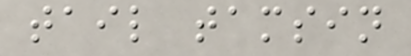tail tamsin
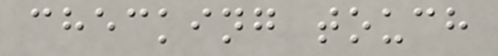checking touch
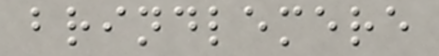brindlemere
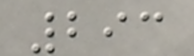293
